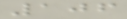106
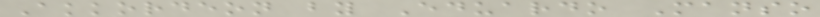Akkordeon by Eduardo Manso
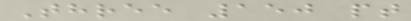Three 150 pt
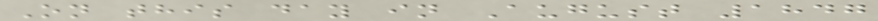On this day in August 1847
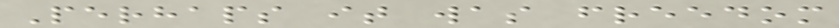Perhaps it was freedom
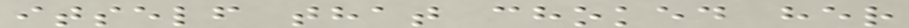itself that choked her
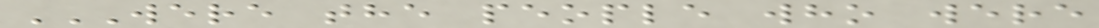WERE THE PEOPLE WHO WERE
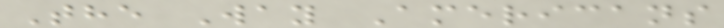The Way Americans
